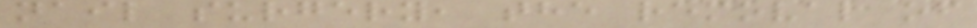nail surgery, the removal of
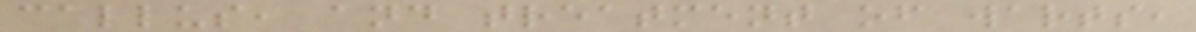callus, and treatment of warts,
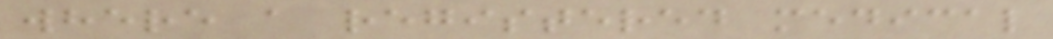where a registered medical
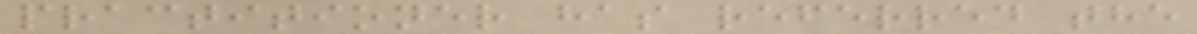practitioner has referred the
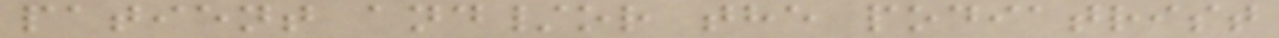patient and/or the podiatrist
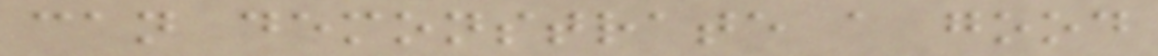can demonstrate a good
